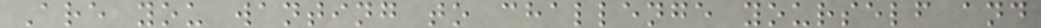Are you wanting to challenge yourself and
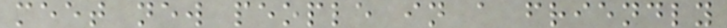meet new people in a friendly
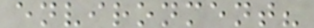environment?
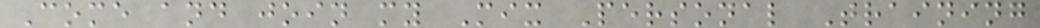Come and join my Mix Personal Training
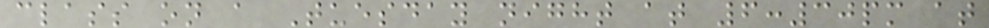class on a Tuesday night at 6:30pm at
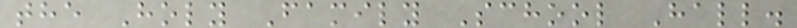the Holy Family School Hall.
